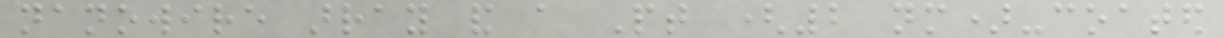nanowire array and a Pt (2 nm)-coated
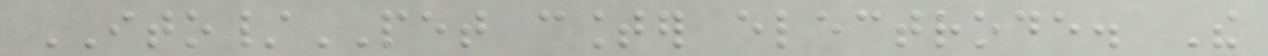ITO/PET counter electrode. The
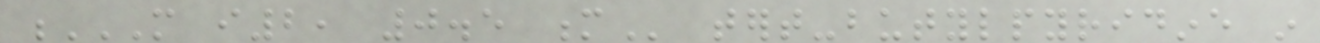M I2, 0.5 M tert-butylpyridine in
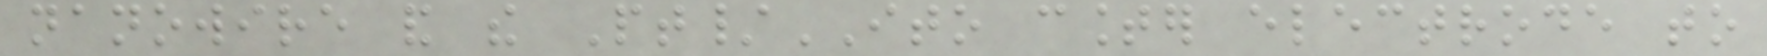nanowire and the Pt/ITO counter electrode to
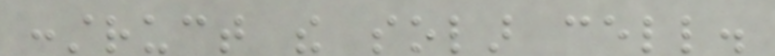construct the solar cell.
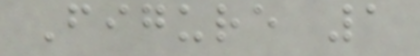Figure 1
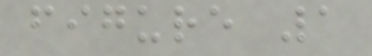figure 1
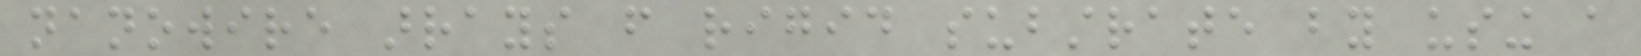nanowire arrays from rigid substrate by using a
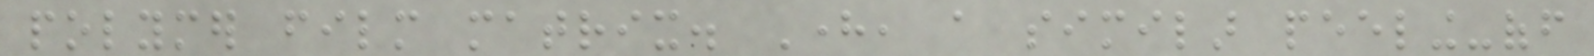polymer film matrix. Here, a similar peeling-off
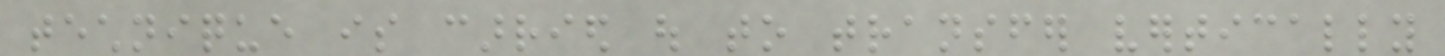technique is carried out to transfer vertically
